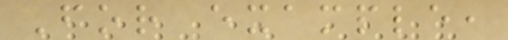For example,
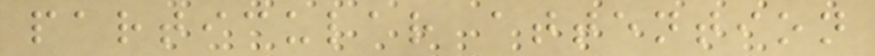particular attention
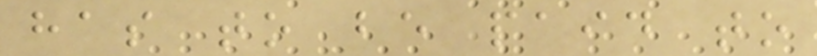has to be paid to
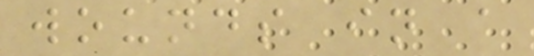wounds in a
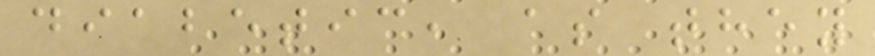diabetic, as they
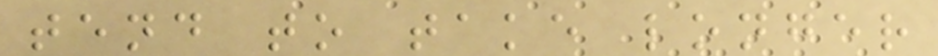tend to take longer
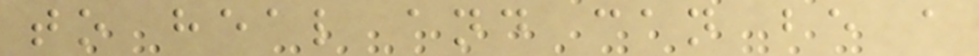to heal and can be a
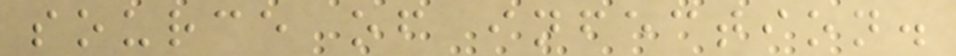source of infection.
